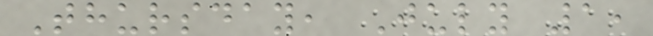Thursday, July 1,
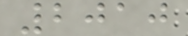2010
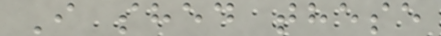I shed these
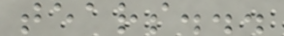tears...
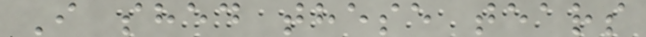I shed these tears
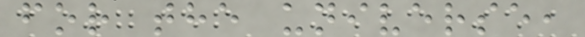for the universe,
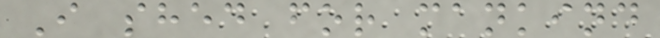I shed for mankind
